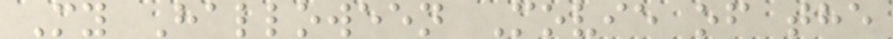My Halloween Movie of the
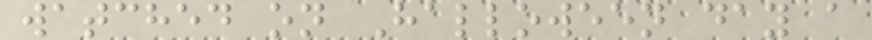watched on Halloween day a
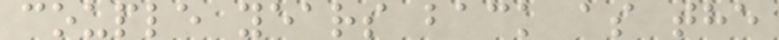couple years back as the
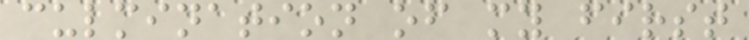culmination of my first
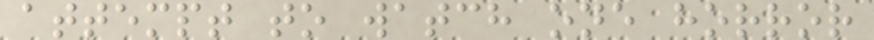attempt to watch one horror
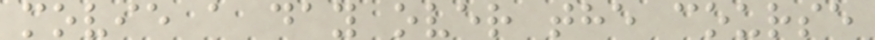movie a day over the course
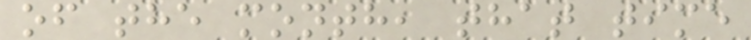of the month, that time
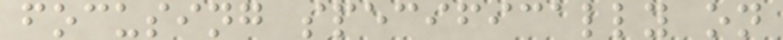focusing specifically on
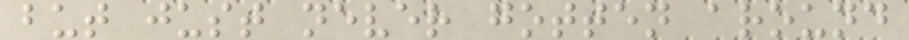but just never gotten around
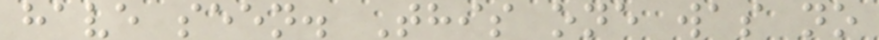have seen. This one was no
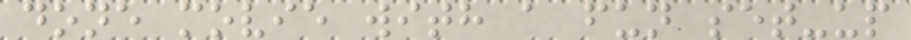done movie with a fun set-up
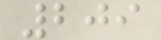209
